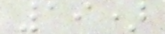19)
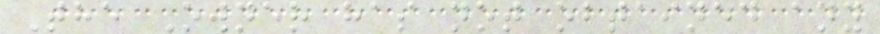The Owner has not obtained any
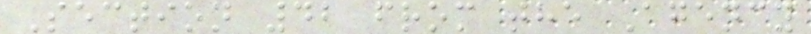Section 42 from the Agency
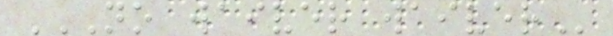NO WAIVER WAIVER
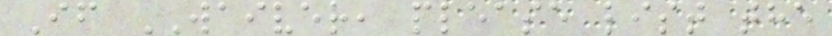If WAIVER, please list the
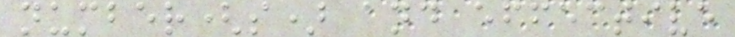number(s) and effective
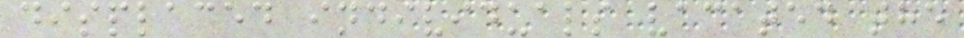displaced individuals vacated the
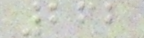262
